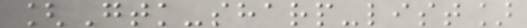[Gtk-sharp-list]
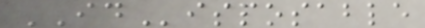IDisposable
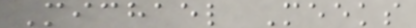Michael Meeks
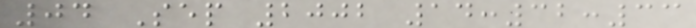04 Sep 2002 14:32:33
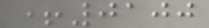+0100
